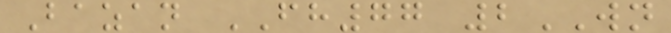Bazan FH77 2WN
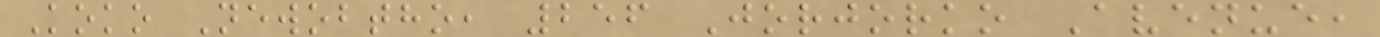Koko Newobtho, 256 Jorjorko Avenue,
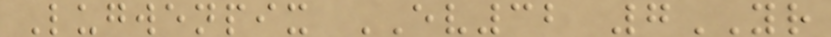Lugwenpix EV32 7YR
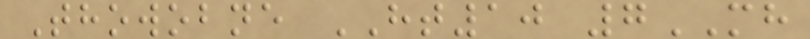Thowobne HT10 7MH
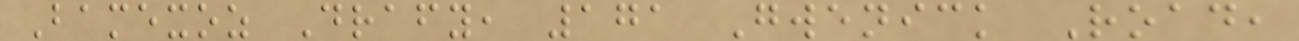Bamexoz Drafy, 171 Gwenick Road,
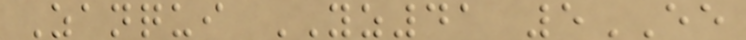Zanqui YZ41 5EE
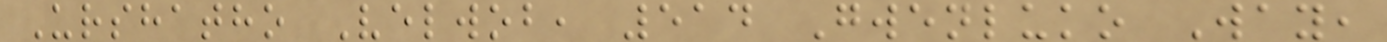Urshatho Velwob, 514 Gwenluko Way,
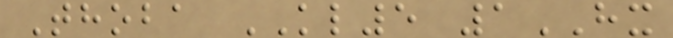Thoba KL5 1HX
